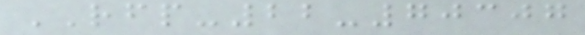RFP-22-70307
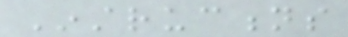Instructions
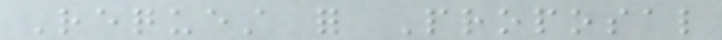Request for Proposal
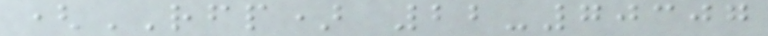(RFP) 22-70307
